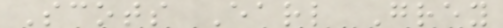Scots Earl Grey
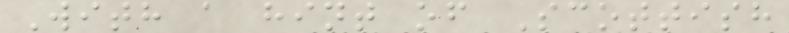With a hint of Scottish
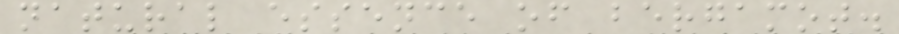natural essence of bergamot.
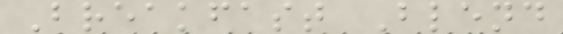Breakfast Blend
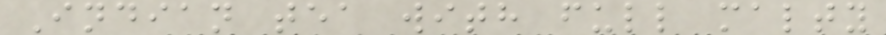Indian tea with full malty
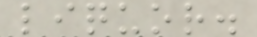liquor.
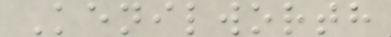Kenilworth
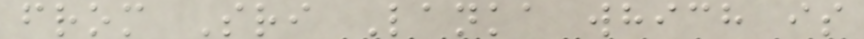from Sri Lanka which is
